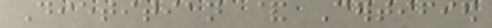Dietitian & Certified
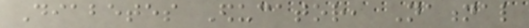Diabetes Educator, National
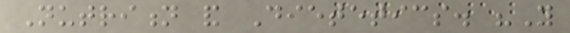Nutrition and Dietetics. "You
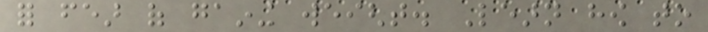for fear of gaining weight. Learn how to
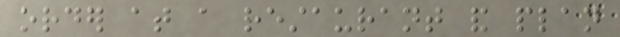order at a restaurant and plan
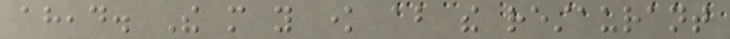ahead. The more you know about the restaurant
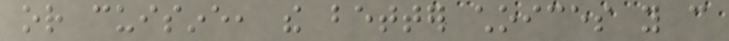or cuisine, the better choices you can
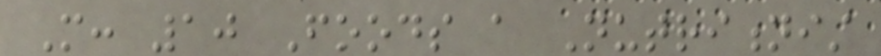More: 10 Foods a Nutritionist
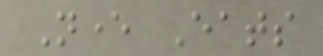Never Eats
